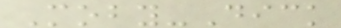Moby-Dick
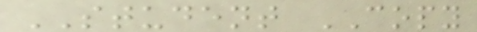STUDENT COPY
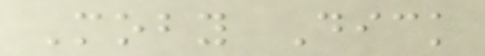Moby Dick
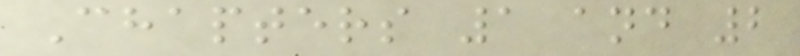Chapters 1 and 2
